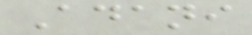Adani
